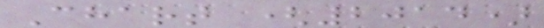Chart (2014)
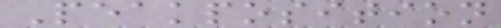Peakposition
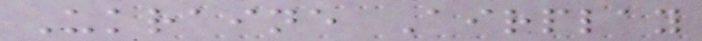Ukraine Airplay
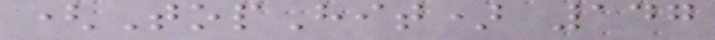(TopHit) 147
